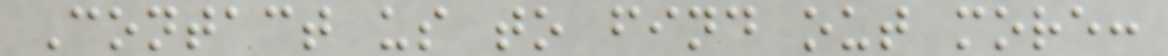Contact us to find out more:
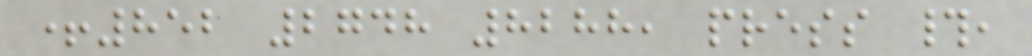+852 2748 8288, press #,
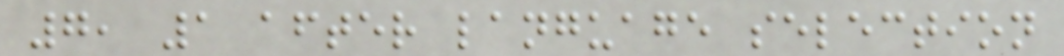7, 1 after language selection
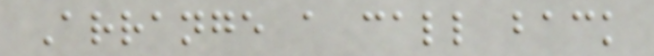Arrange a call back
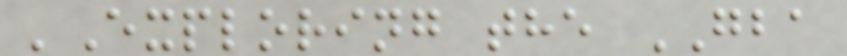'Exploring the GBA
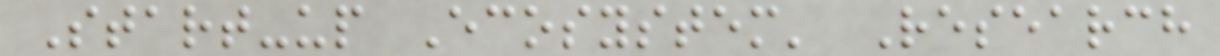Start-up Ecosystem' Research
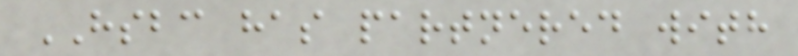HSBC has partnered with
